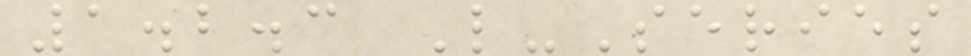1.2.3 L-Series
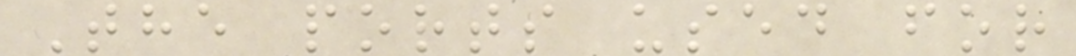The ports used for
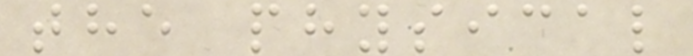the physical
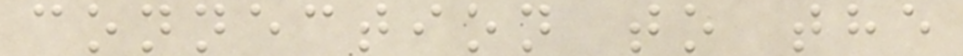connection to the
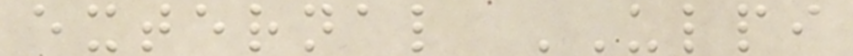external ULPI
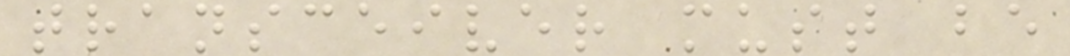transceiver must be
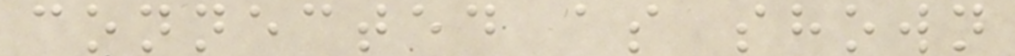connected as shown
